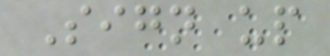Sign up
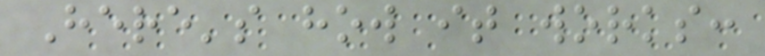Here's how it works:
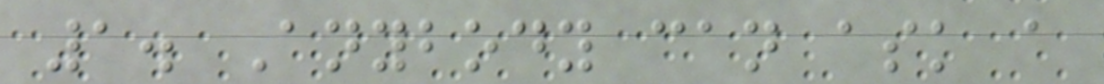1. Anybody can ask a
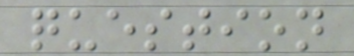question
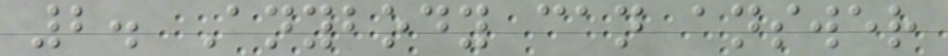2. Anybody can answer
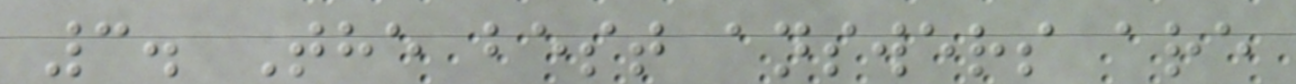3. The best answers are
